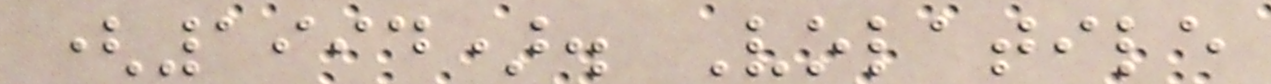(1994). Volatile
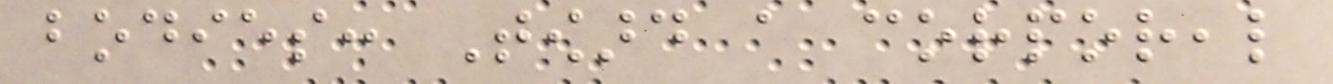bodies: Toward a corporeal
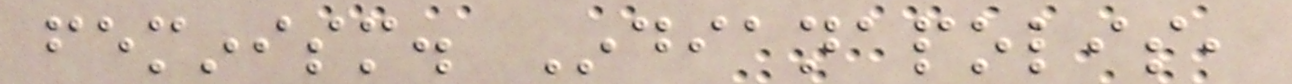feminism. Indianapolis,
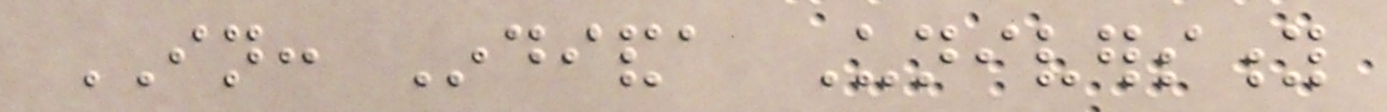IN: Indianda University
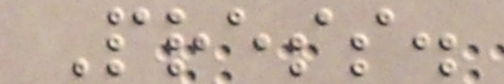Press.
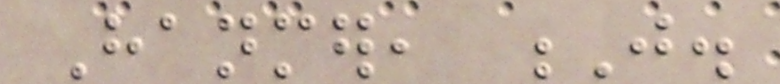Hanmer, J.
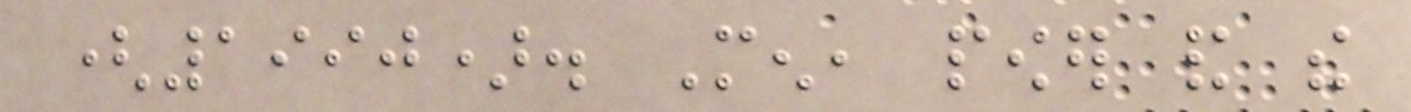(1990). Men, power and the
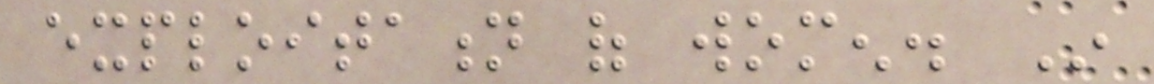exploitation of women. In
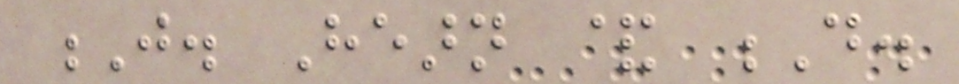J. Hearn & D.
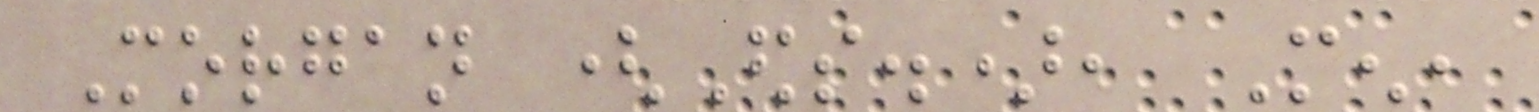Morgan (Eds.), Men,
